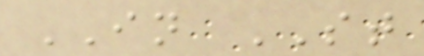IN ST
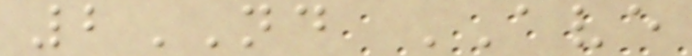2ND AVE
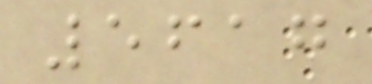5617
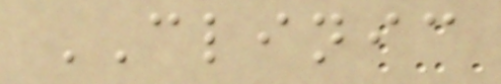CLINIC
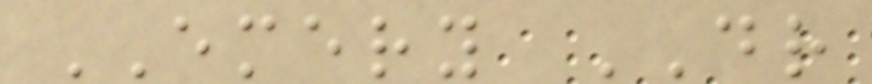EMERY DR
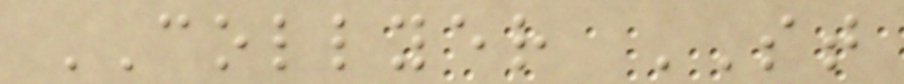COLLYER ST
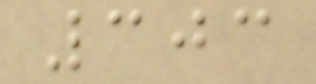303
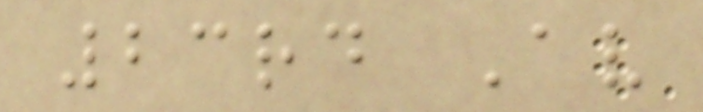23rd Av
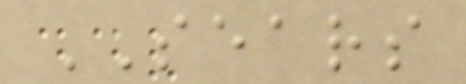SEARS
